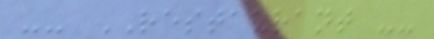-- RESTAURANT --
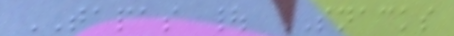TAPAS | SNACKS
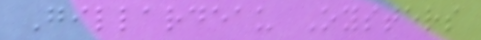Gillardeau Oysters
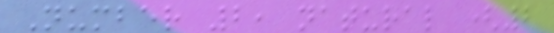Number 2, natural (2
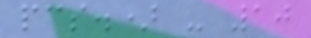pcs.) - 10
